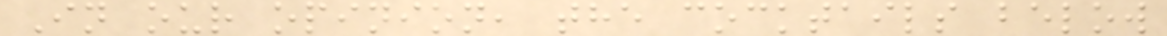In our opinion, the cocktails below
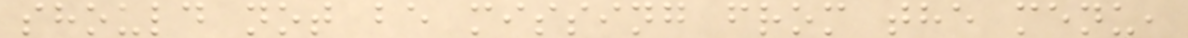should not be missing from the menu,
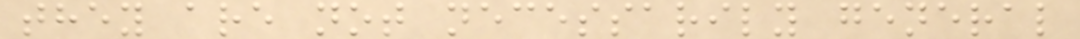they are not necessarily general
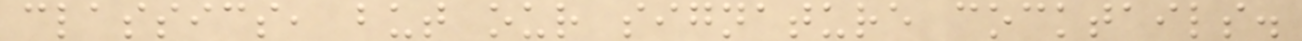classics, but our signature cocktails.
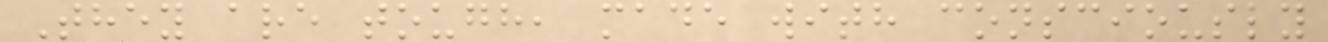They are tough, made with consciously
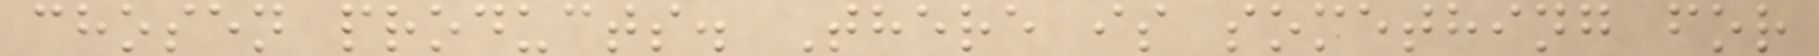chosen products. There is something for
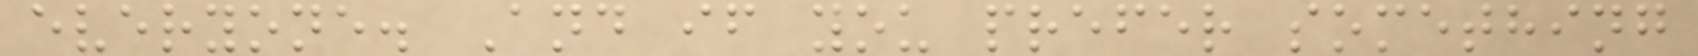everyone. And if you prefer something
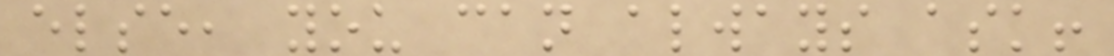else, you can always ask!
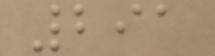291
